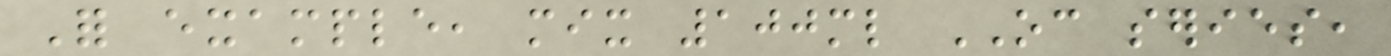For example, mix 100ml OC series,
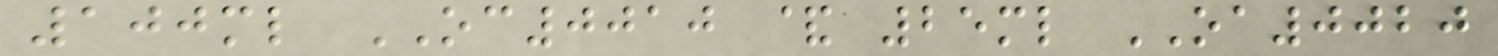100ml OC0010 & 25ml OA0020
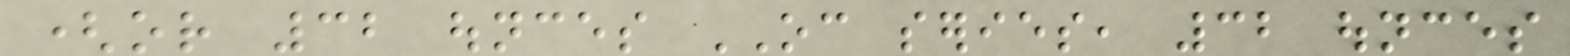(or 32 ounces OC series, 32 ounces
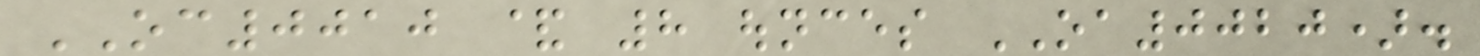OC0010 & 8 ounces OA0020).
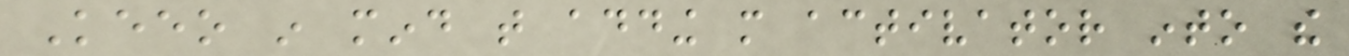Keeo in mind that adding more activator into the
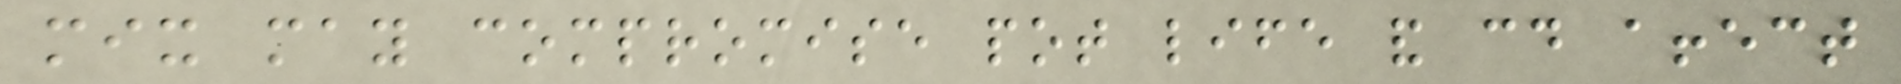mix may compromise pot life and could affect
